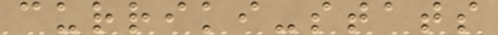curriki-stats
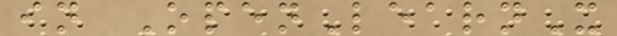in OpenLearnX
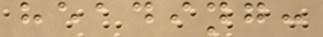heading:
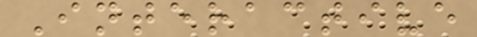Interactive
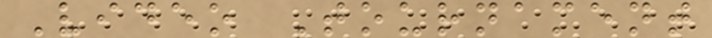Video Tournament
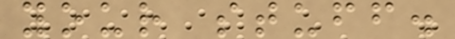your stuff.
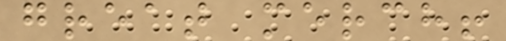great merch!
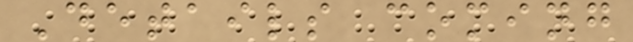Details coming
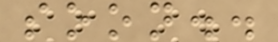soon..
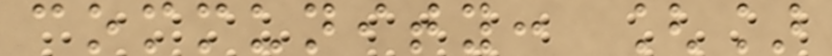community: []
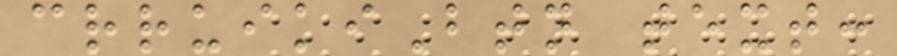crruikiBtn text:
